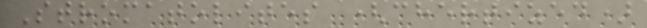Stromatolites (chertized)
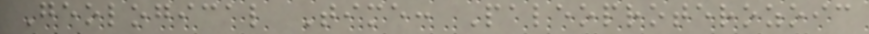Geological Time: Paleoproterozoic
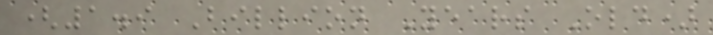(1.9 Billion Years Old)
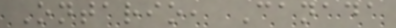Ontario, Canada
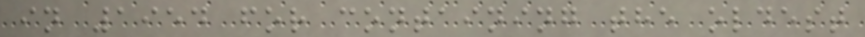in 1954 for containing the oldest
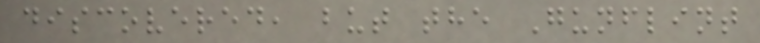discovered, but the Gunflint
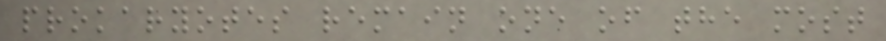prokaryotes remain one of the most
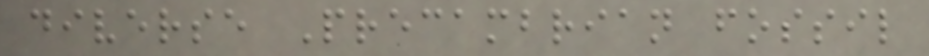diverse Precambrian fossil
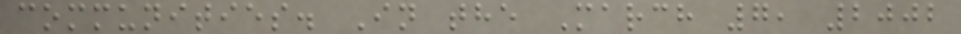communities. In the March 7, 2002
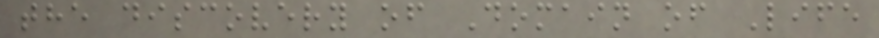the discovery of Domain of Life
